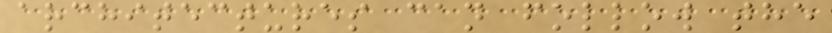architectures can follow the
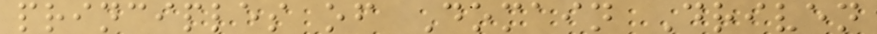principles of Domain Driven
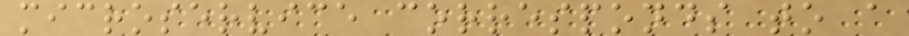microservice corresponds to a
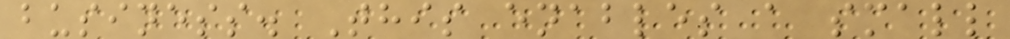business. This enables a small
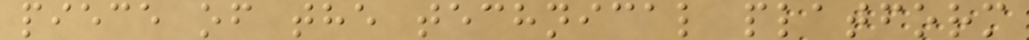piece of the technical platform
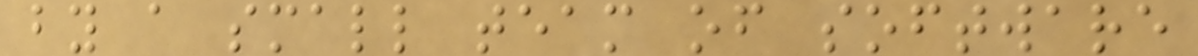by a small team of software
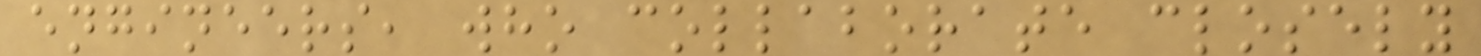engineers, who collaborate closely
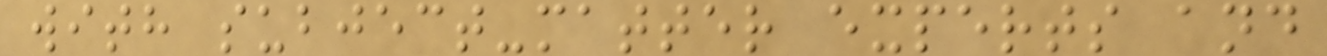with subject-matter experts and
